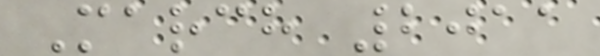March 2011
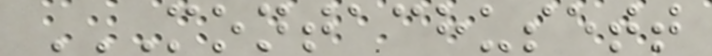MONTACHUSETT
